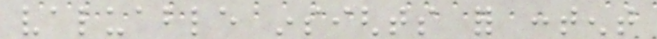valuable insights for content
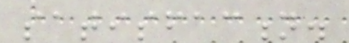satisfaction.
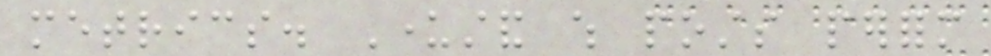metrics. Understand which posts perform
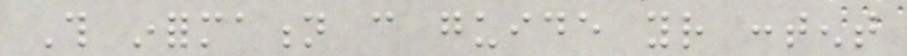This information can guide your content
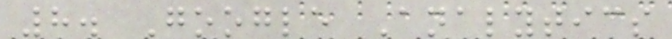8. Google Analytics
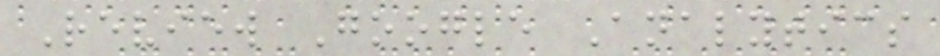Review Google Analytics
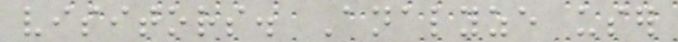visitors. Analyze user
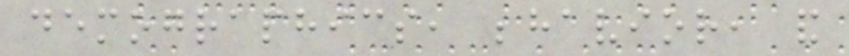demographics, behavior, and
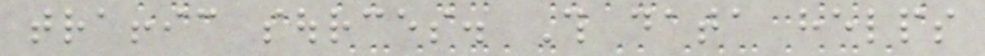traffic sources. This data helps
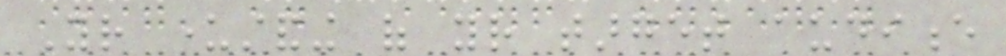Your understanding of your target audience
